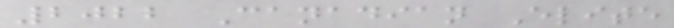2022 Canadian Elite
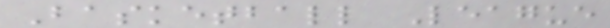Basketball League
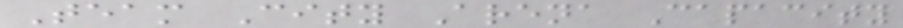Team City Arena Capacity
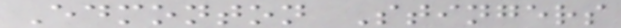Edmonton Stingers
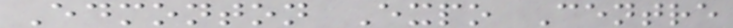Edmonton Expo Centre
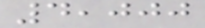4,000
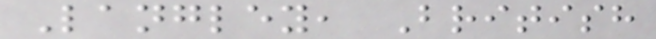Langley, British
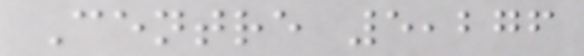Centre 5,276
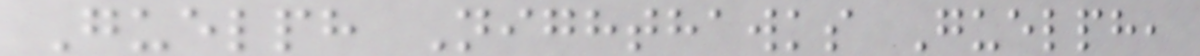Guelph Nighthawks Guelph,
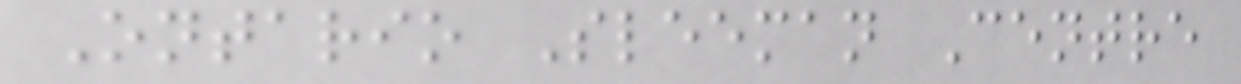Ontario Sleeman Centre
